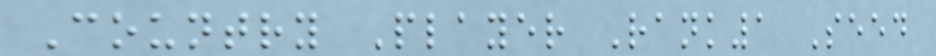Country Player Rank1 Seed
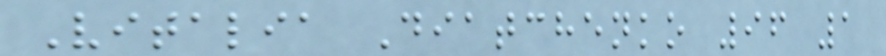Vitalia Diatchenko 96 1
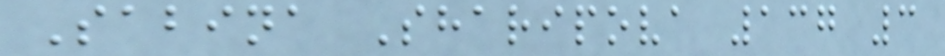Sabina Sharipova 137 3
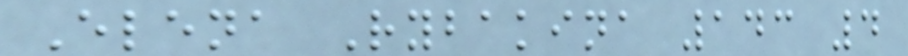Elena Rybakina 143 4
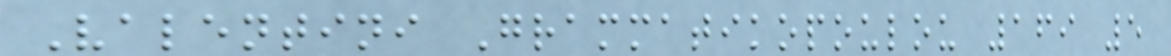Valentini Grammatikopoulou 169 5
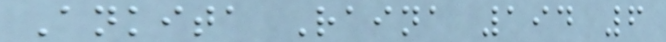Ankita Raina 194 6
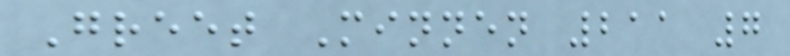Greet Minnen 211 7
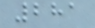281
